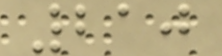210
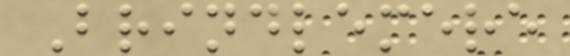Brindlemere
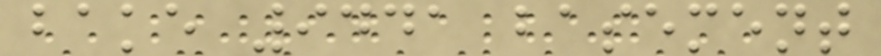bake 9441 basement
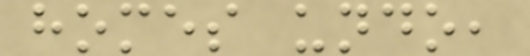homes undo,
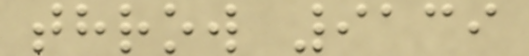throw 9139
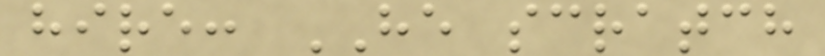hire: HE scratch
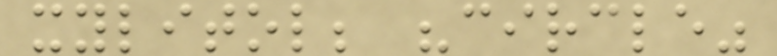xylitol; "circle"
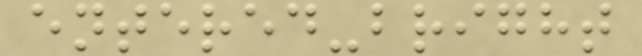entered-bright
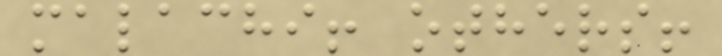malachi! others!
